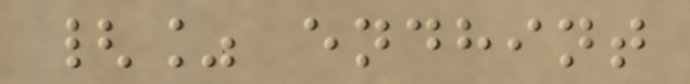{% endhint
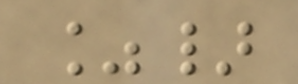%}
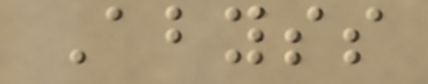Abyss
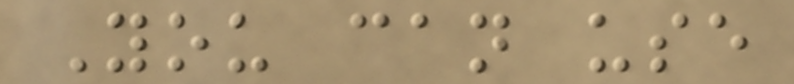You can use
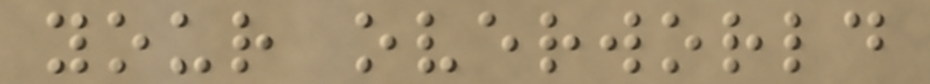your overworld
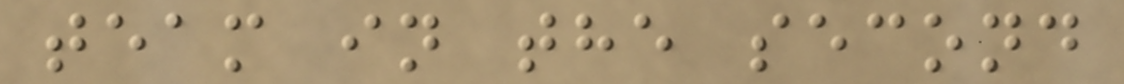team in the second
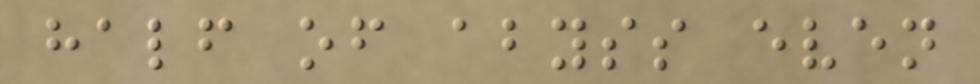half of abyss even
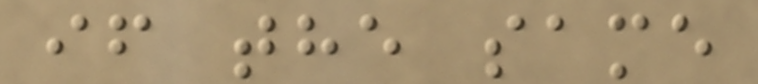if the same
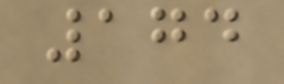174
